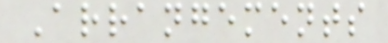Arrangements
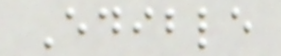Edible
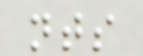nts
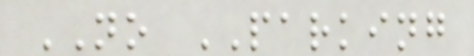NO PARKING
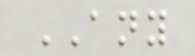ANY
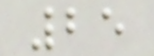25
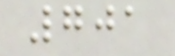701
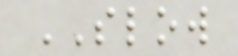SLOW
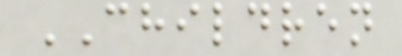CHILDREN
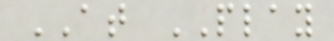AT PLAY
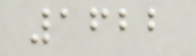1622
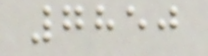7850
